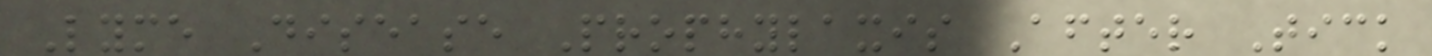Lyme Disease Prophylaxis After Tick
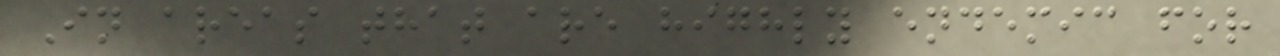In areas that are highly endemic for
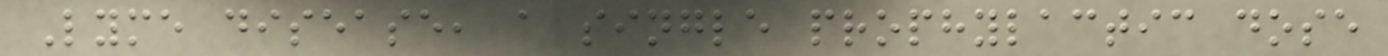Lyme disease, a single prophylactic dose
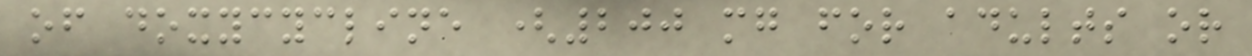of doxycycline (200 mg for adults or
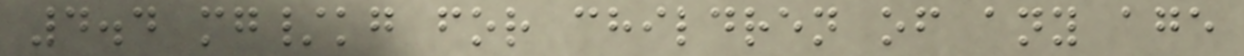4.4 mg/kg for children of any age
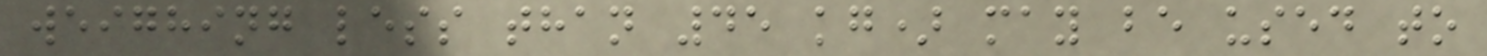weighing less than 45 kg) may be used to
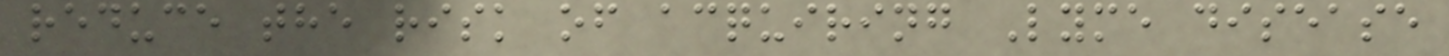reduce the risk of acquiring Lyme disease
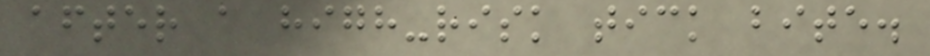after a high-risk tick bite.
